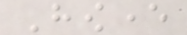However
